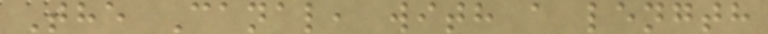The Canal, with a length
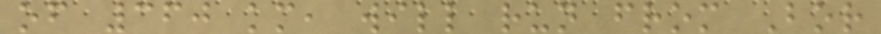of 360 km, will run from Bor
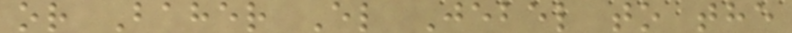or Baher El Jebel to the
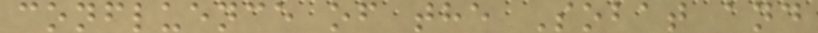confluence of the Sobat and
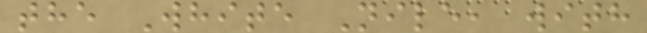the White Nile, with
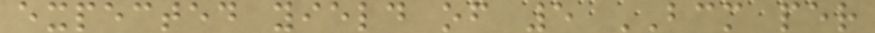expected yield of 5 BCM per
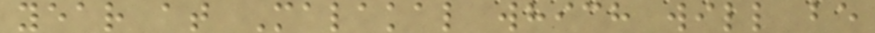year at Malakal which will be
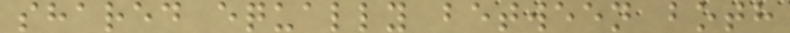shared equally between both
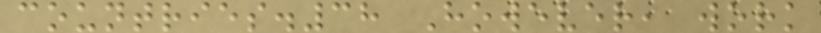countries.38 However, work
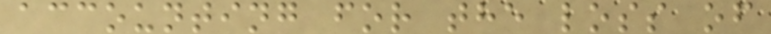accounting for the loss of
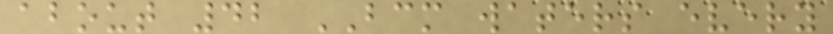about 42 BCM waters every
